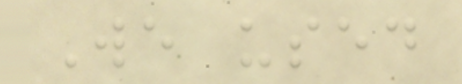We used
